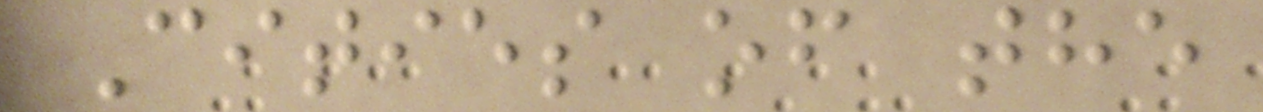Cities of the
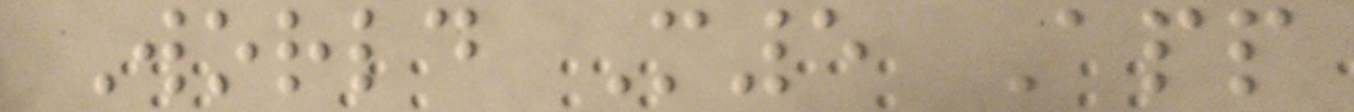World M5 App
